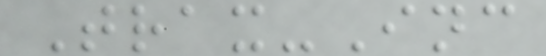Trax-Inc
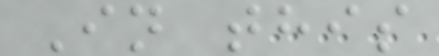In this
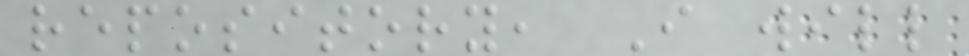repository, I will
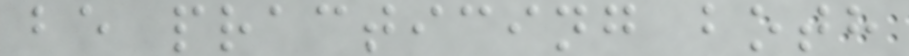be practicing both
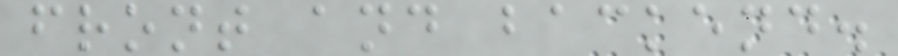front and backend.
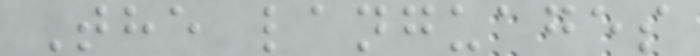The languages
